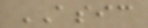ASIC
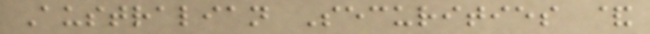Australian Securities &
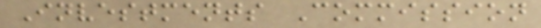Investments Commission
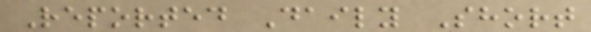Reported Daily Short
